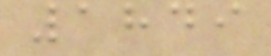1849
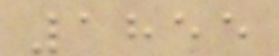1855
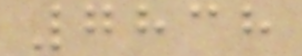7838
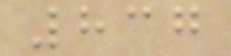837
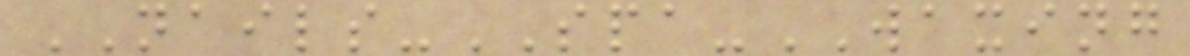NAILS-SPA-WAXING
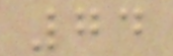74
